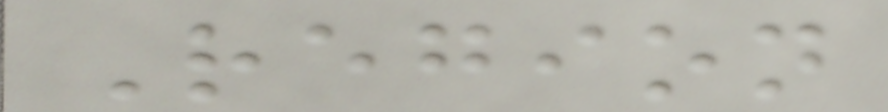Region
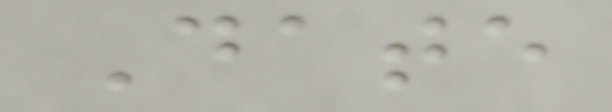Date
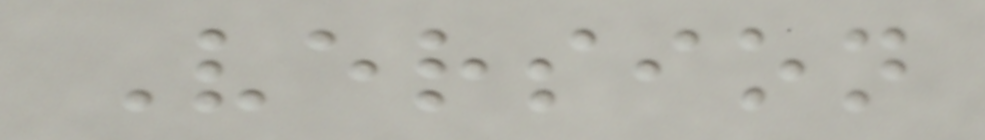Version
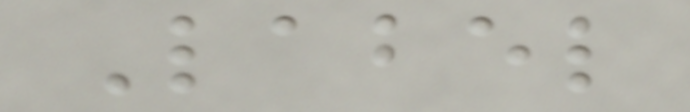Label
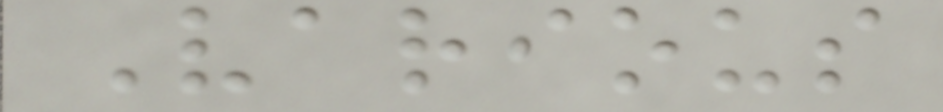Various
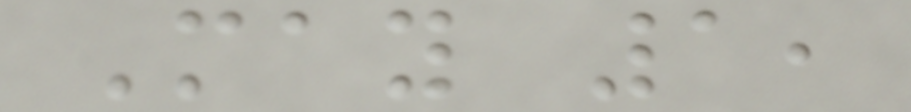May 1,
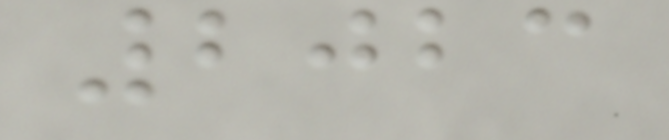2023
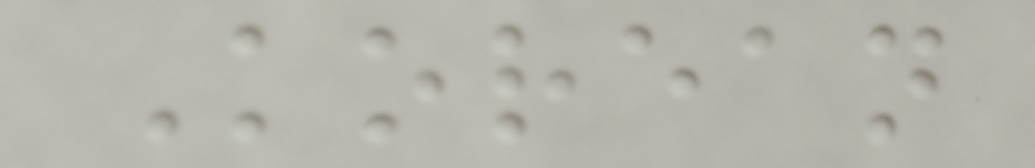Korean
